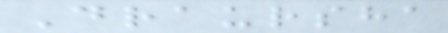Draursha
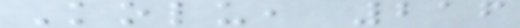Kolu, 216
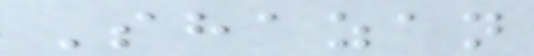Shazan
